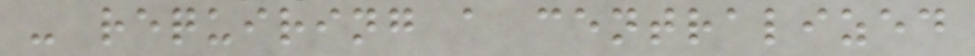- requiring a centralized
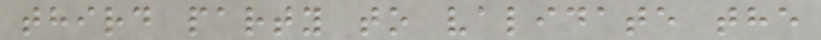third party to validate the
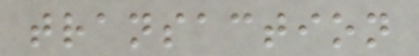transaction
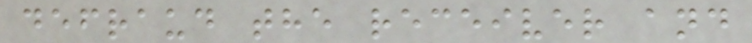defraud the receiver and
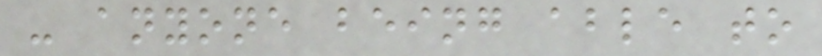- anyone being able to
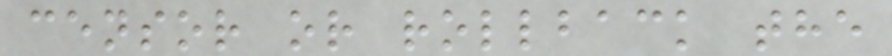censor or rollback the
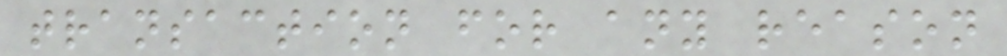transaction for any reason
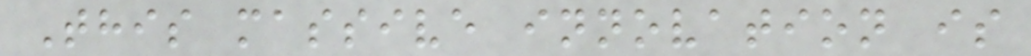This massive innovation is
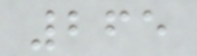265
